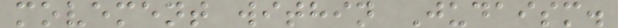movement within Judaism.
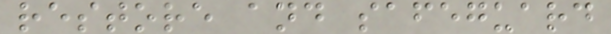restore and safeguard
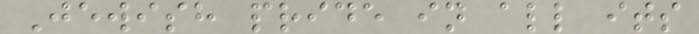Jewish pride in all its
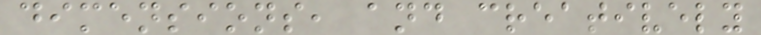dimensions, and creatively
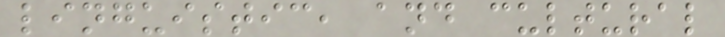linguistic, and cultural
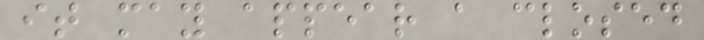it may appear a closed
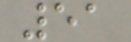51
